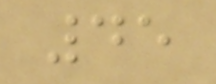45
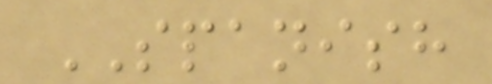SPANISH
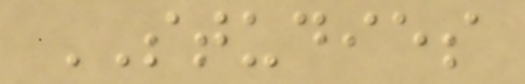STUDIES
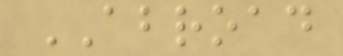ABROAD
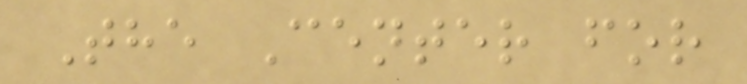The Center for
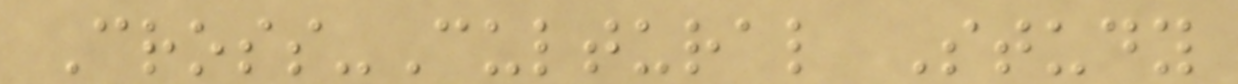Cross-Cultural Study
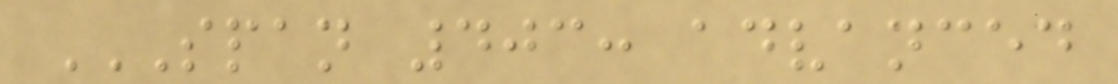SPAN 403: ADVANCED
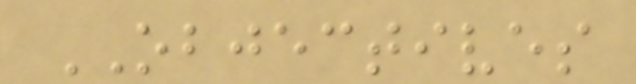OBJECTIVES
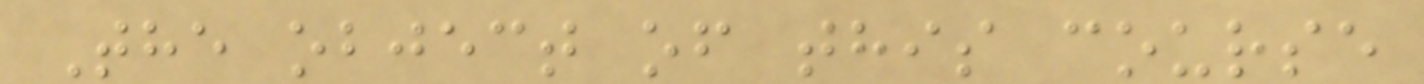The object of this course
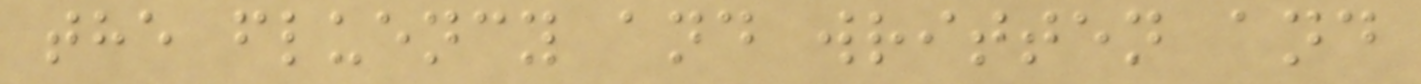the fluency and written and
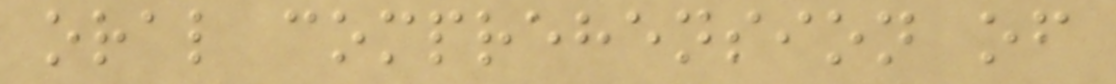oral comprehension of
